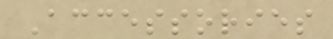Accessories
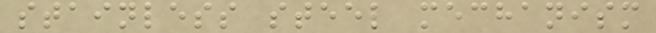stainless steel mechanism
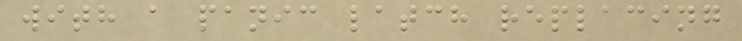with a panic latch replacing
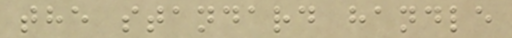the standard handle
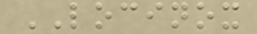LOCINOX
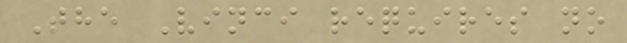The Vinci requires no
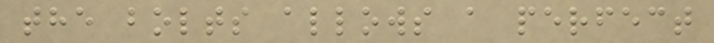the bolts allows a perfect
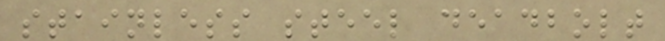stainless steel deadbolt
